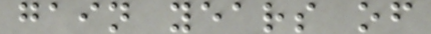gain years of
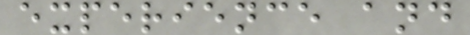experience and
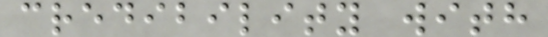credibility with
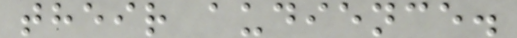their audience.
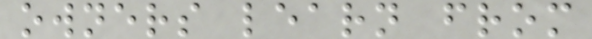owners learn from
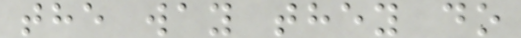the way they do
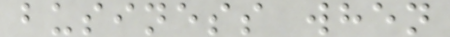business when
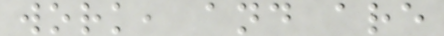work, and are
